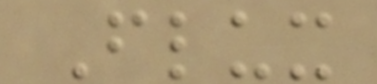Flux
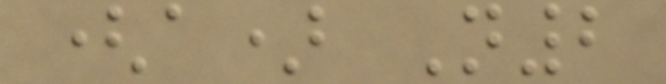(a) N2
